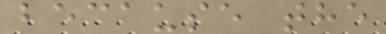because the
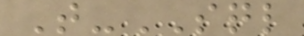T-SQL
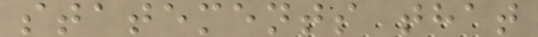statements that
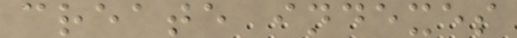create indexes
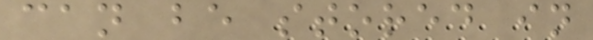can be stored in
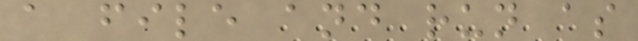a file and run as
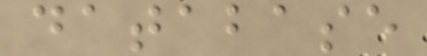database
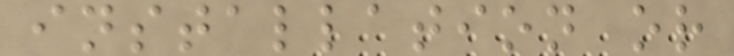installation or
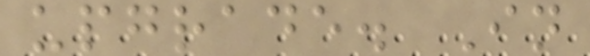upgrade. In
